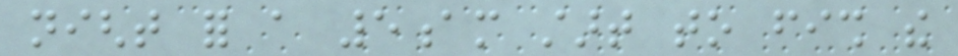night for a 5am start to fish the
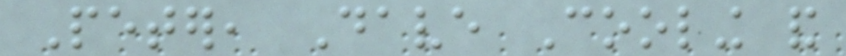Peter, Dave Cooling and
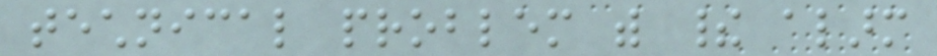technical problem with their alarm
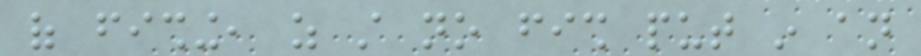of fishing, as still no fish put in an
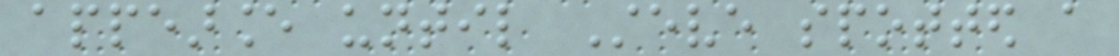appearance until Steve spotted a
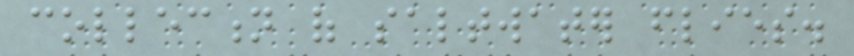collection of saltwater flies.
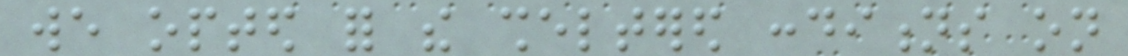we opted for the sheltered conditions on
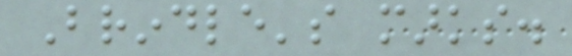Brindle's marks.
